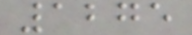1275
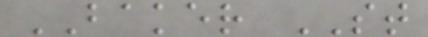BAKER ST
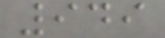949
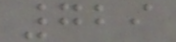729
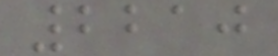2210
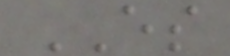ES
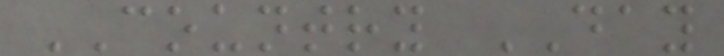COUNTRY DAY
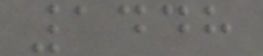1448
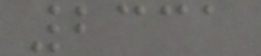2331
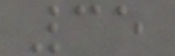35
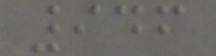946
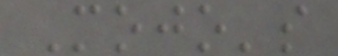Mojo's
